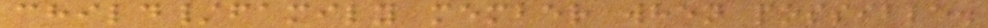child/family member when possible.
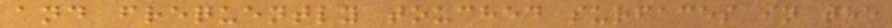and frequently touched surfaces in the
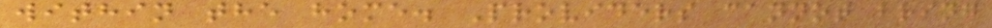within the home. Providers cannot bring
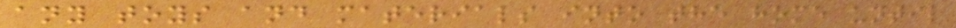any toys and materials into the home until
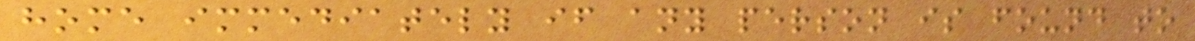home immediately if any person is found to
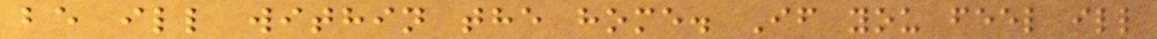be ill within the home. If you feel ill
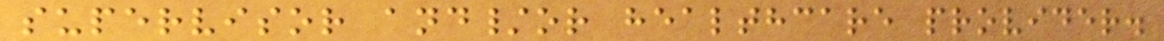supervisor and/or healthcare provider.
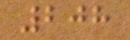208
